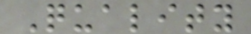Quality
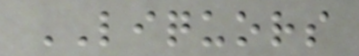LIQUORS
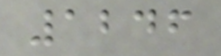1246
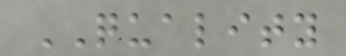QUALITY
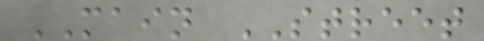MAIN STREET
